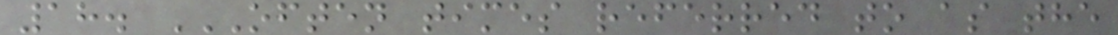18. OFTEN TIMES REFERRED TO AS THE
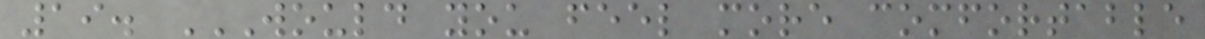19. WOULD YOU FEEL MORE COMFORTABLE
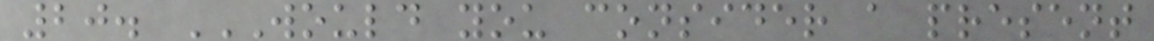20. WOULD YOU CONSIDER A PRESENT
